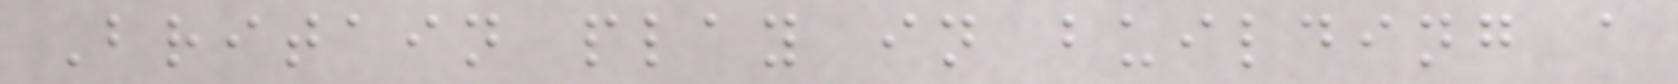Britain play in building a
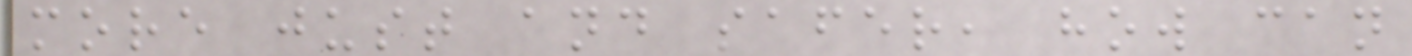more just and safer, how can
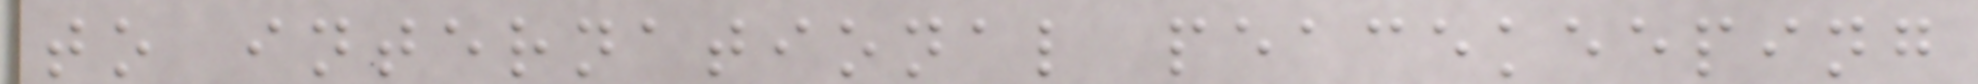to international peacekeeping
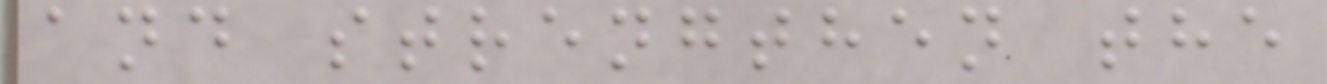and strengthen the
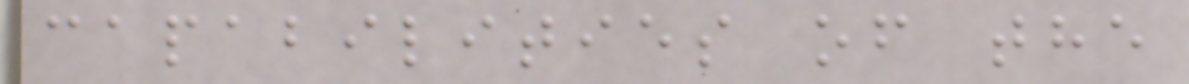capabilities of the
